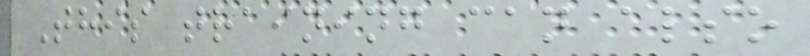This training can also
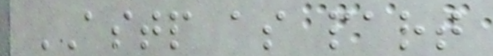ASTP as part
